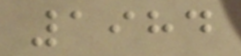1984
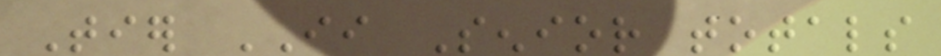Tier II Senior totals
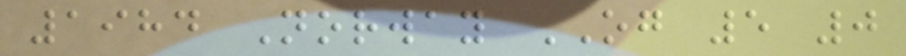1984 Norway OG 5 0
